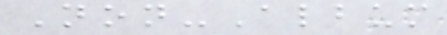Non-Album
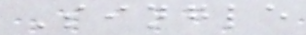Single
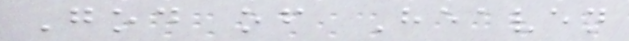God of Heaven
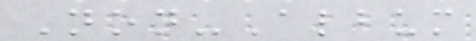Non-Album
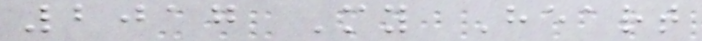2017 My Heart
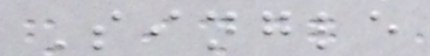Single
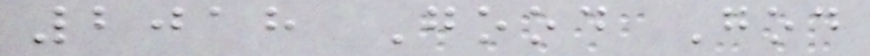2018 Good God
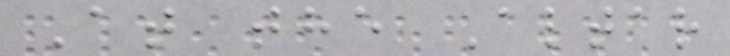At the Altar
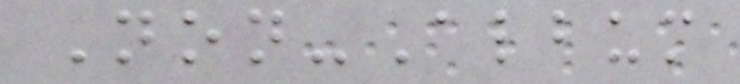Non-Album
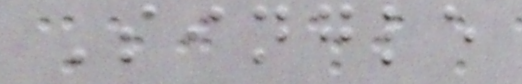Single
